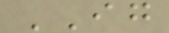IG
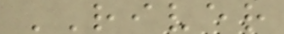RIVER
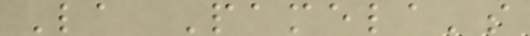La Pamela's
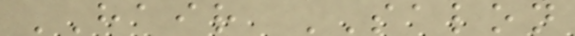HAIR SALON
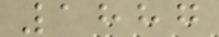1887
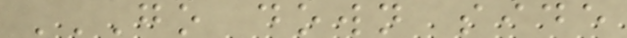GO DOWN SIDE
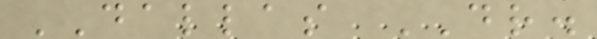DALLAS DR.
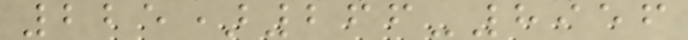225)266-8956
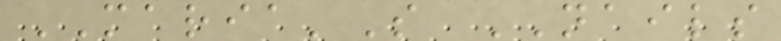MARIA'S NAILS
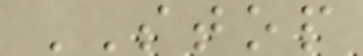STOP
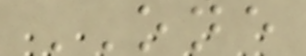ONE
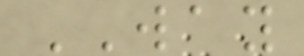WAY
